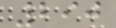290
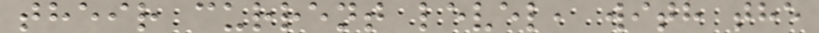their current level, with the
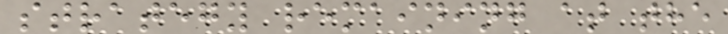strategy remaining at the
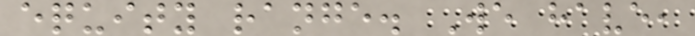equity range. We have,
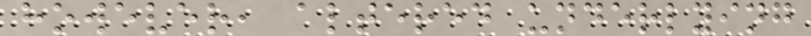however, altered underlying
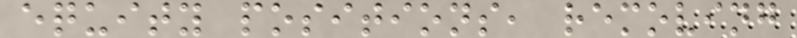equity positions, removing
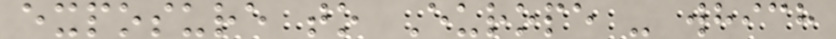exposure to Europe - which
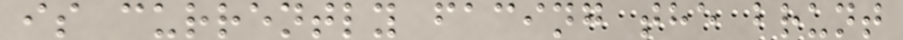is currently facing the brunt
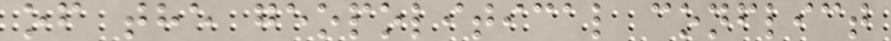of the geopolitical conflict
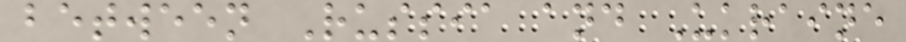between Russia and Ukraine
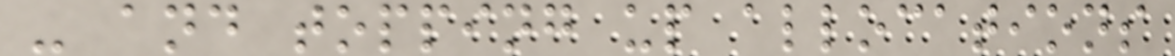- and topping up allocations
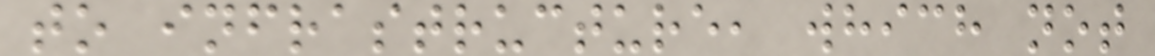to infrastructure, which not
